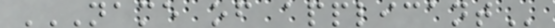NAME OF APPLICANT
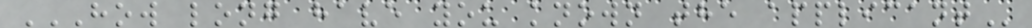HOW LONG HAVE YOU KNOWN THE APPLICANT
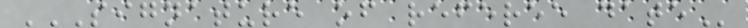SIGNATURE OF REFEREE DATE
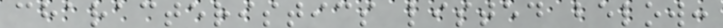characteristics listed below:
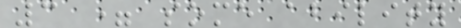3 = some ability
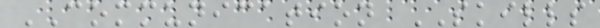COMMUNICATION SKILLS
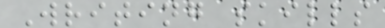Writing skills
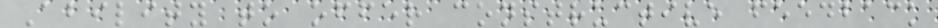Ability to offer constructive feedback
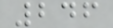246
